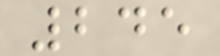245
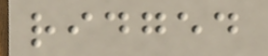ridged
